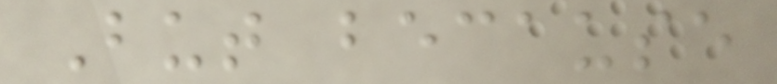But because
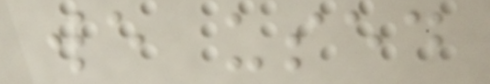we used
